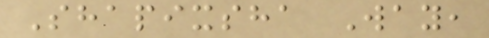Shapixsha Way,
